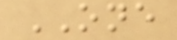ONE
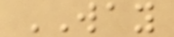WAY
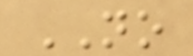NO
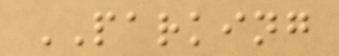PARKING
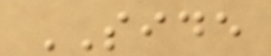SIDE
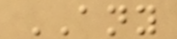ANY
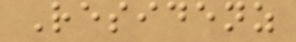Residenz
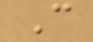C
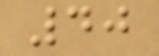40
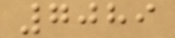7089
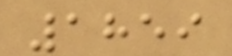1859
